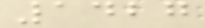1427
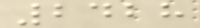2428
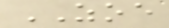ZOE
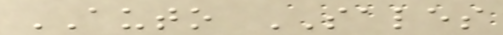AUTO SALES
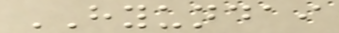HYUNDAI
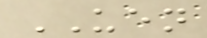UEN
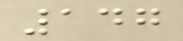147
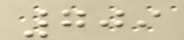709
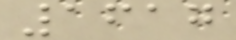1617
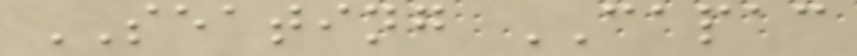SEATING CAPAC
